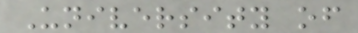University of
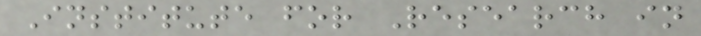Institute for Research in
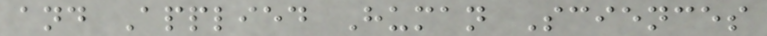and Applied Human Sciences
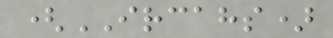(IRCAHS)
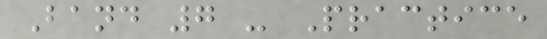Band 7 - Practice
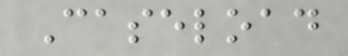Caseload
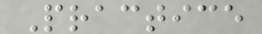Practice
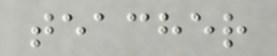teacher
